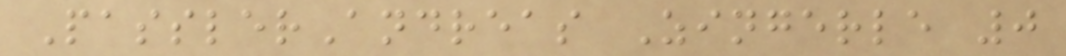PasslerAndreas Zingerle 0
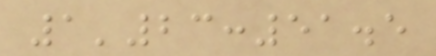1'23:51.5
